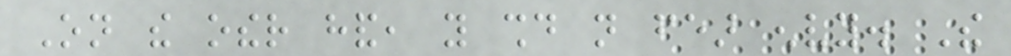On the other hand, you should not fear envy. The
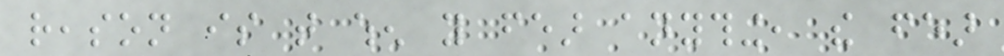reason is that when you fear anything, the fear
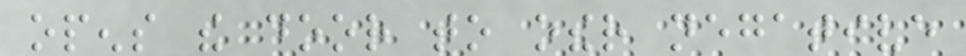opens the door to other negative
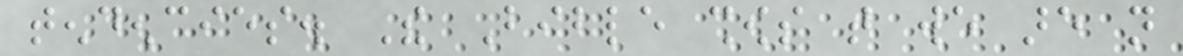tendencies. The Bible shows that we are not
